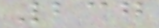237
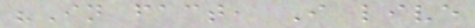"In fact, I live
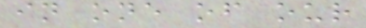in one of our
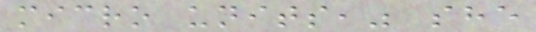micro units," she
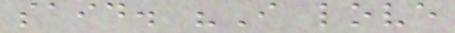said. "I love
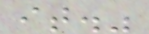it."
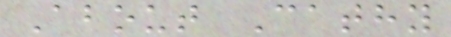About Cathy
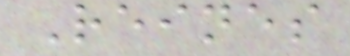Reines
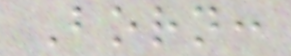Born:
